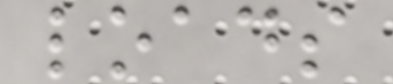loads
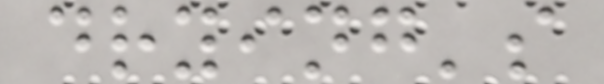drying's
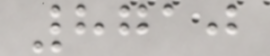8710
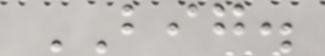BIG.
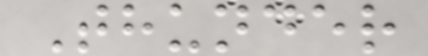Thunder
